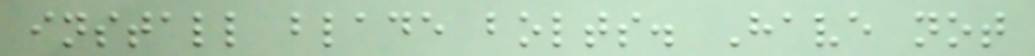install blade bolts. Have not
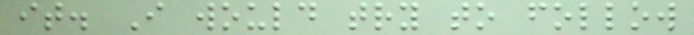it. I would try to follow
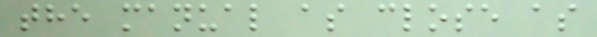the manual as close as
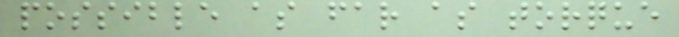possible as far as torque
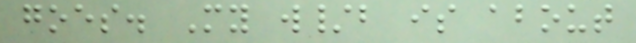goes. My w/b is about
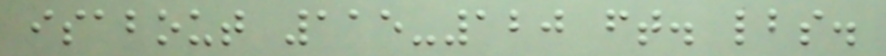isabout 115-120 ft. lbs.
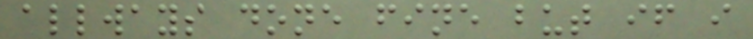allways done fine but if i
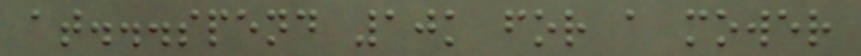at...spend 10k for a mower
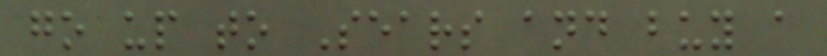go up to Sears and buy a
